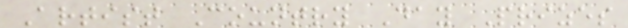Artist Country Day Prizes
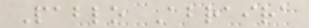Pablo Abraira
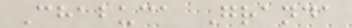Chabuca Granda
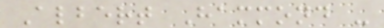Albert Hammond -
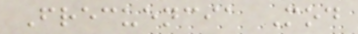Frecuencia Mod
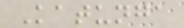Katunga
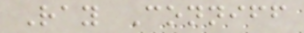Ray Conniff
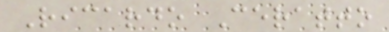Ricardo Ceratto
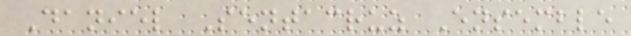Daniel Sentacruz Ensemble
